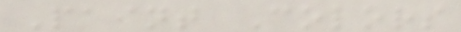Paint Colors
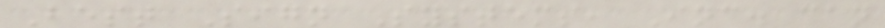Best Sign Systems, Inc. can
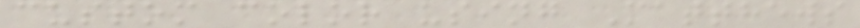custom color using Matthews
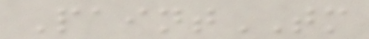PaintTM
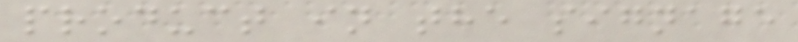product in the signage
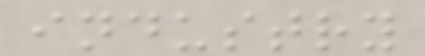industry
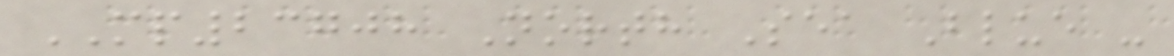MP23708 North Sea Blue -
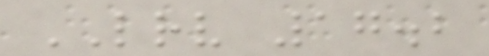LRV 17.2
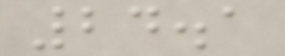24.1
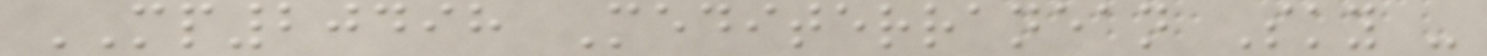MP20498 Mediterranean Sky -
